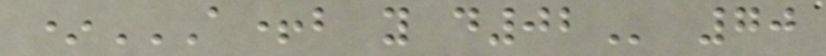*A+B Y D02 70
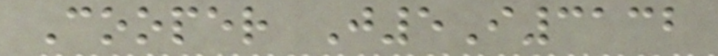Cooper J5I3132
